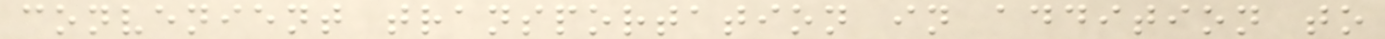convenient transportation in addition to
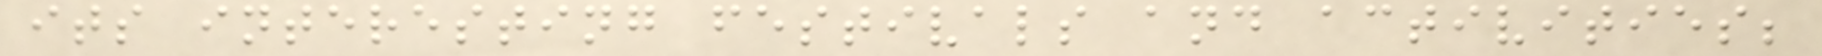its interesting festivals and activities;
